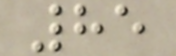85
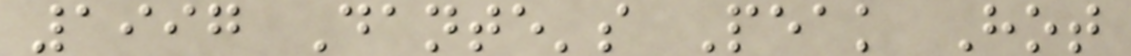1997 Dante's Peak Hot
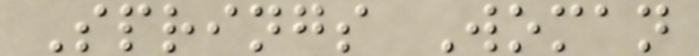Springs Woman
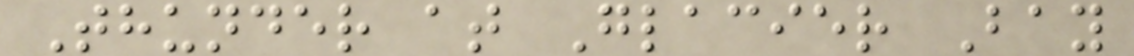Thunder at Glacier Bay
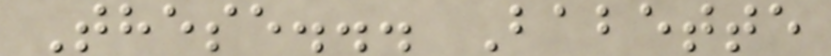These... Babette
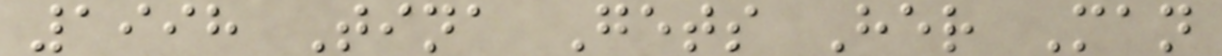1998 Tina Gets Her Man
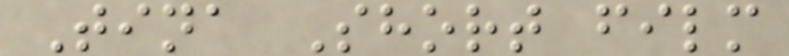Tina Short film
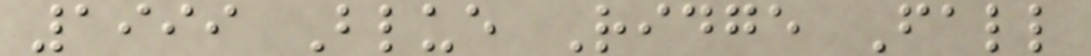1999 Blue Ridge Fall
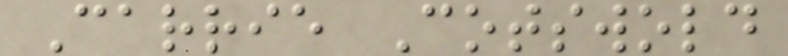Carrie Cotswold
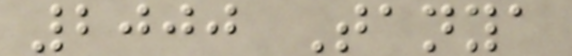2000 Tanya
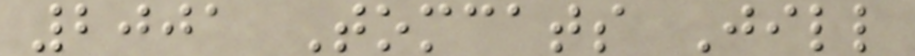2001 Tomcats Jill
